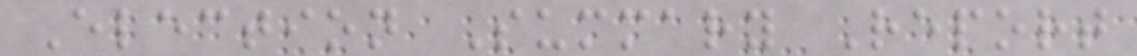Election Summary Report
